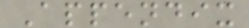Appendix
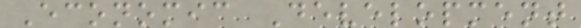Economic Development
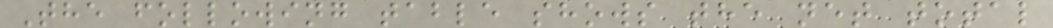The following table shows the net total
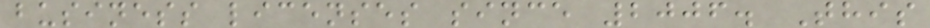business licenses since 2006. This
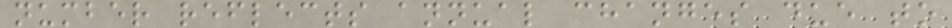number reflects annual changes due to
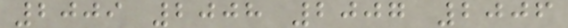2009 2008 2007 2006
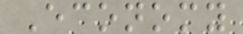Economy
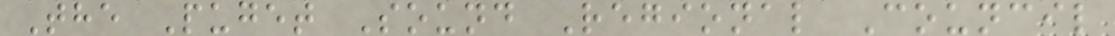The Puget Sound Regional Council
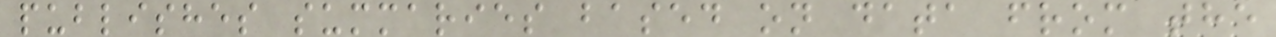publishes summaries based on data from the
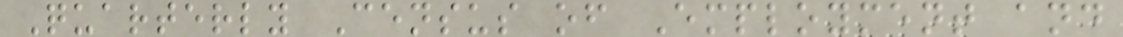Quarterly Census of Employment and
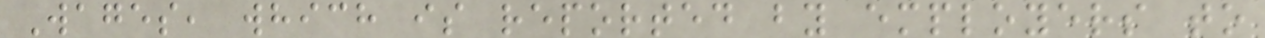Wages, which is reported by employers to
